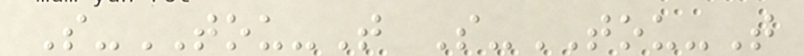S-TOU-T S-TOU-T
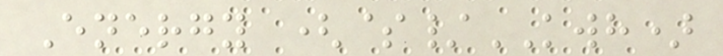Energy ($/KWH)
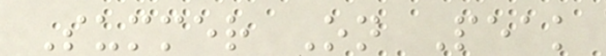Summer On Peak
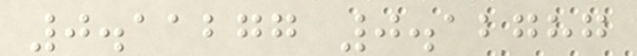0.11277 0.12787
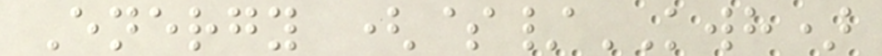Energy ($/KWH)
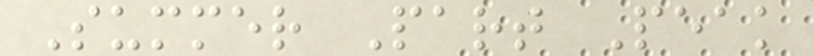Summer Part Peak
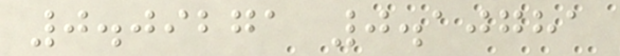0.09271 0.10781
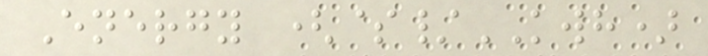Energy ($/KWH)
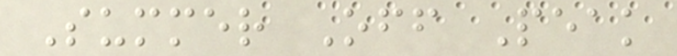Summer Off Peak
